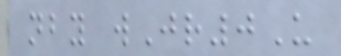nby wJr0U
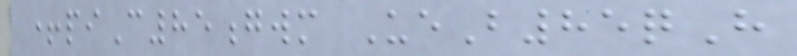+piC85gwm UeB85qH
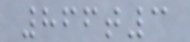866t3
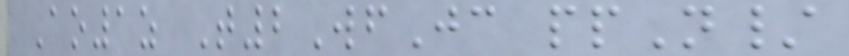Ao1z T2WfJc ppN/
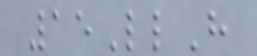15LlH
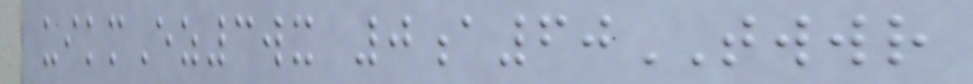uikmEz3wx 0a60TWWR
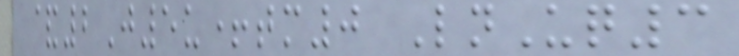&2J5u+tm0 LnUq3
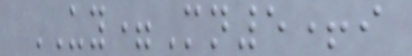UY=Mn5+i
